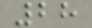28
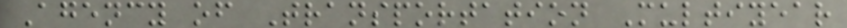Agency of Transportation Multiyear
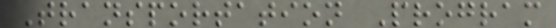Transportation Program
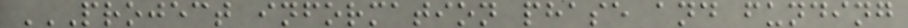PROJECT INFORMATION PHASE AND FUNDING
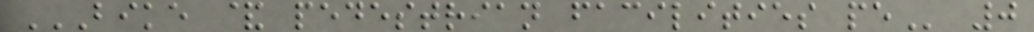BIKE & PEDESTRIAN FACILITIES PE 0
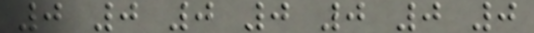0 0 0 0 0 0 0
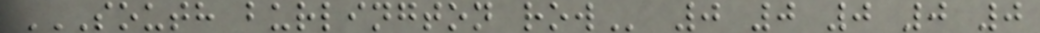SOUTH BURLINGTON ROW 0 0 0 0 0
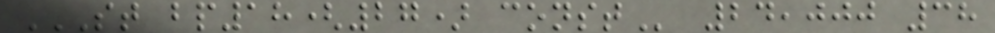ST BP18(27) CONST 24,000 38
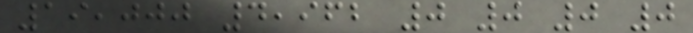19,000 4,962 0 0 0 0
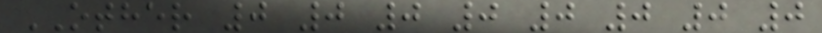OTHER 0 0 0 0 0 0 0 0
